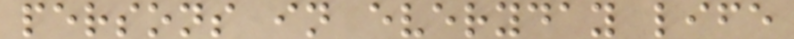persons in everyday life
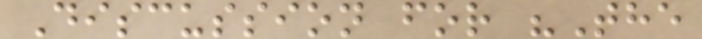Discussion for "The
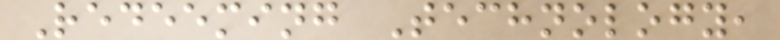Redeeming Technology,
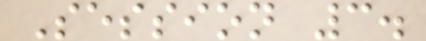Session 3.
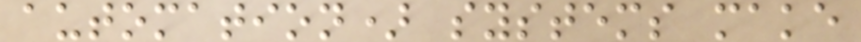automation) systems make
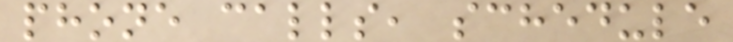phone calls, schedule
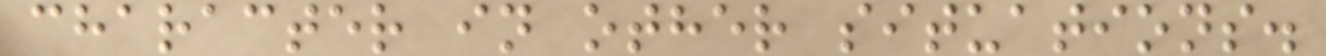character in other situations.
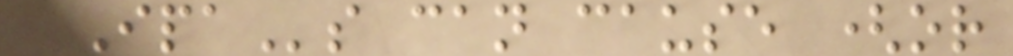IPAs can cause (or
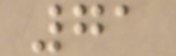71
